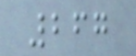267
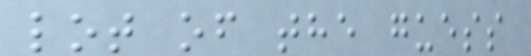lot of the guess
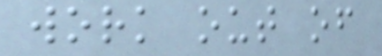work out of
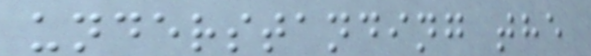understanding the
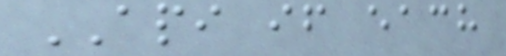API if each
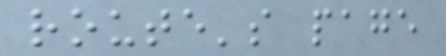route's page
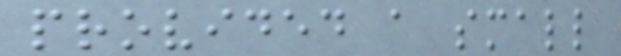provided a small
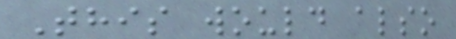This would also
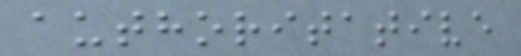authoritative
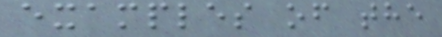examples of the
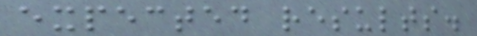expected results.
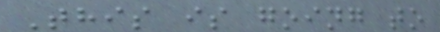This is going to
